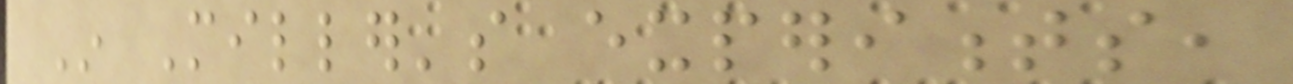In Miller's experiments,
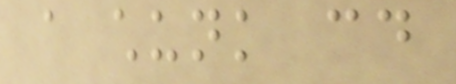a chunk could
